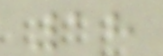18
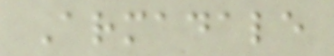Armadale
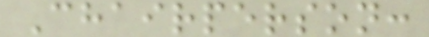Chairperson:
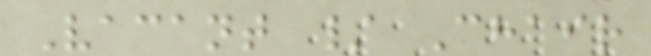Vacant / Chair
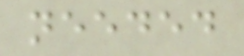needed
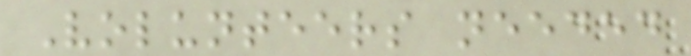Volunteers needed
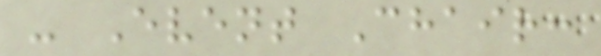- Event Chair:
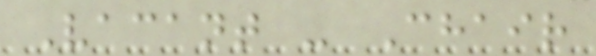Vacant - Chair
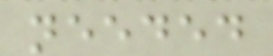needed
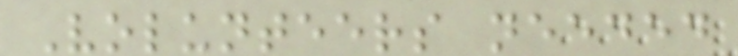Volunteers needed
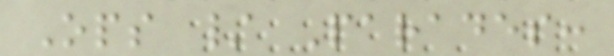Ops / Parades:
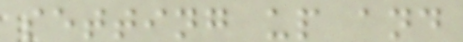setting up and
